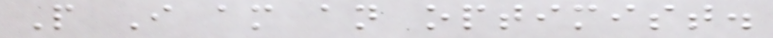P I am an optimist.
